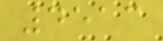4513
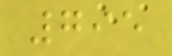795
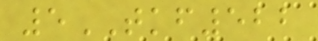5TKF522
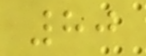80
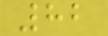82
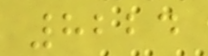8224
